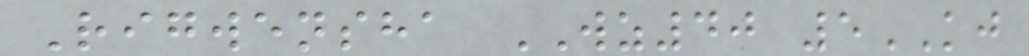Rigwensha WZ40 5KJ
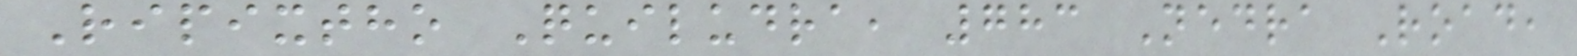Ripixtho Quiludra, 783 Nedra Road,
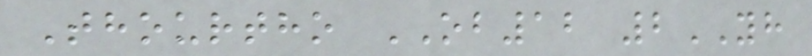Thourtho OB12 2YH
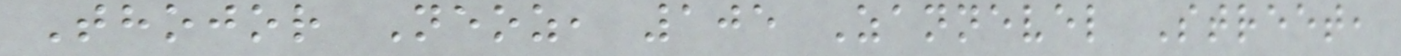Thojor Neoz, 105 Zannevel Street,
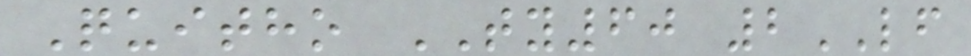Quitho TY60 2LF
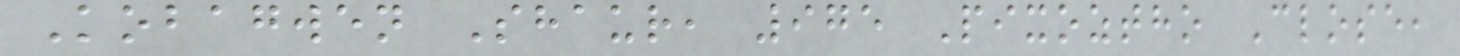Kobagwen Shaur, 975 Pixoztho Close,
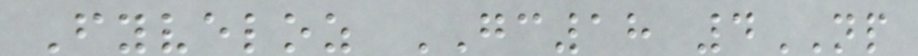Fyveloz GC18 4NP
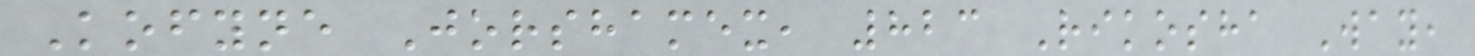Kofyne Jorshamex, 823 Rikosha Way,
